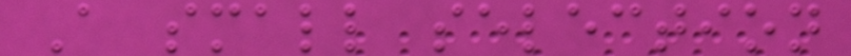A small selection
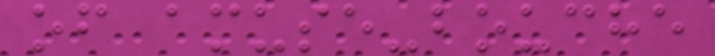of amuse-bouche
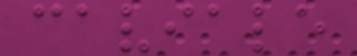caviale
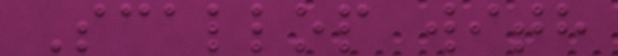Scallop with
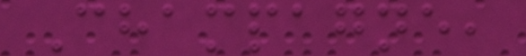Champagne,
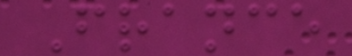France
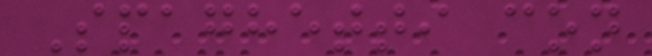Spaghetti con
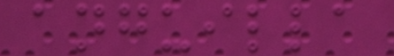anguilla
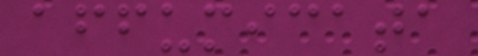affumicata
